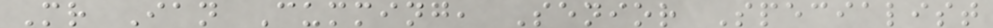Mr Ian Cumming, Senior Specialist
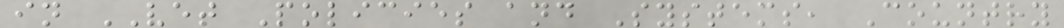in VET Policies and Systems, Country
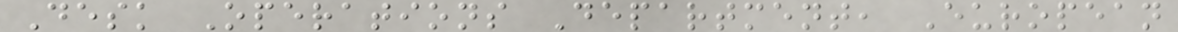Desk Operations Department, European
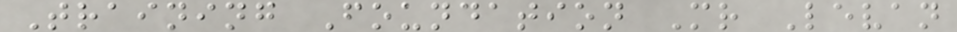Training Foundation Mr Levan
